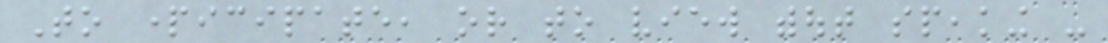To participate, or to view without speaking -
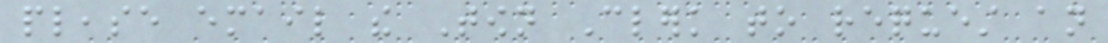please email the Town Clerk to request an
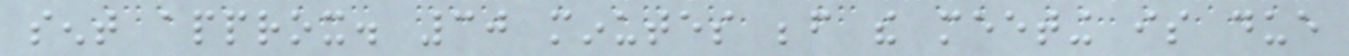sent approx. 30 minutes before the meeting is due
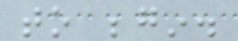to begin.
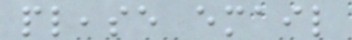please email
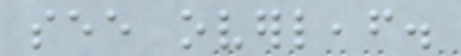see overleaf.
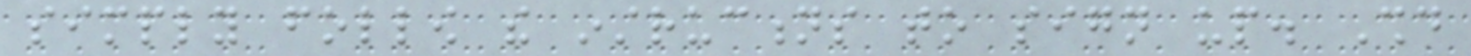simply follow the instructions to sign up. Should
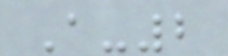A-2
